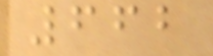662
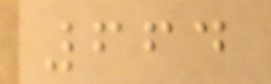664
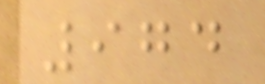974
